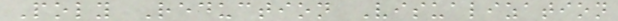Poly Reduction Visualization
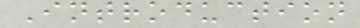Introduction
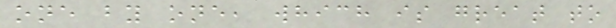one by one, which is great to
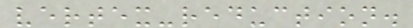vertex-reduction.
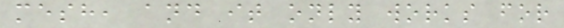mesh, and it only works for
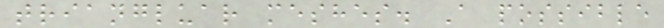triangluar meshes. A possible
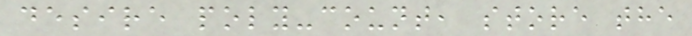desire poly-count, store the
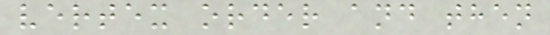vertex order and then
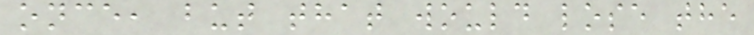once, but that would lose the
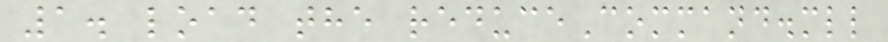1. load the reduceCommand.mll
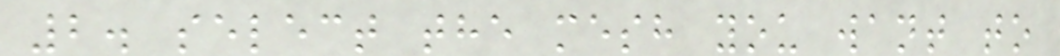2. select the mesh you want to
